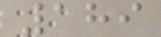189
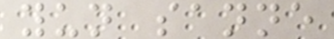yun sanne
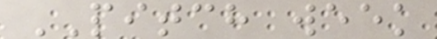PITCH week
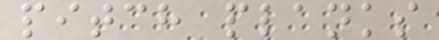pitch planks
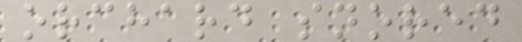orchard snored
